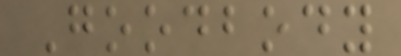Goodbody
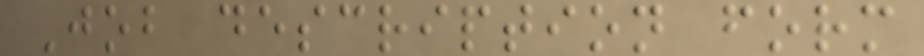Job description form
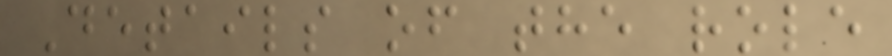Details of the role
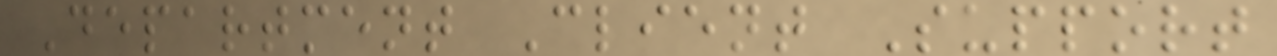Department Client Support
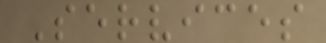Services
